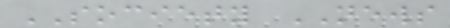SOCIETY NEWS
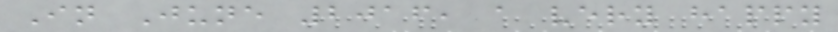In June 2016, a very happy
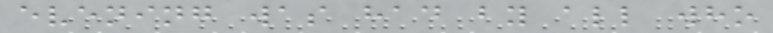evening was had by all who
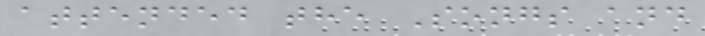attended the Songs and
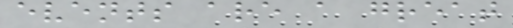events are a great
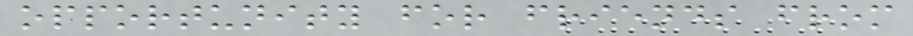opportunity for friends from
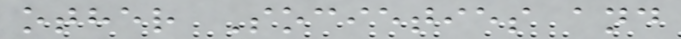other Societies and
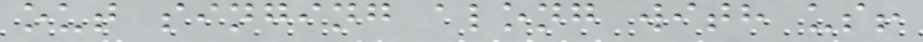out singing along with us!
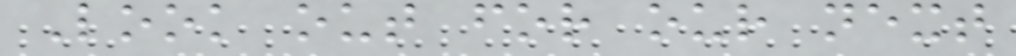Look out for our next
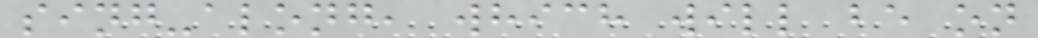sing-along, which will be on
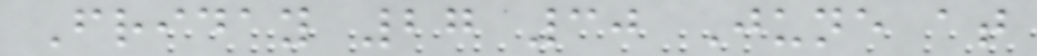Friday 27 30 June at
